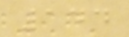144
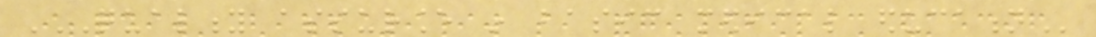QUALITY ASSURANCE IN BASIC MEDICAL EDUCATION
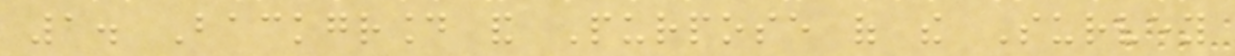1. Background and Purpose of the Survey
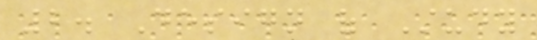2. Design of Study
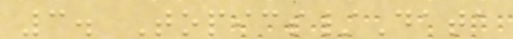3. Topics/Data
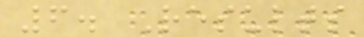6. Results
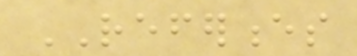REFERENCES
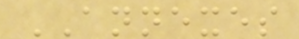ANNEXES
